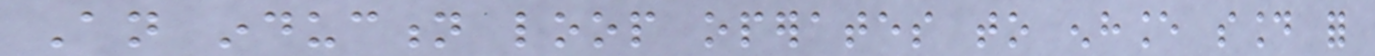An induction loop operates to enhance sound for
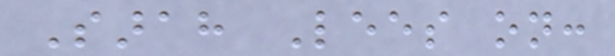Sarah Lees on:
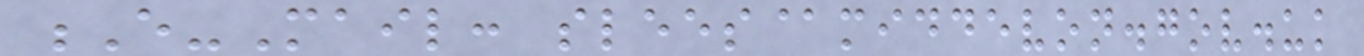E-Mail: slees@middevon.gov.uk
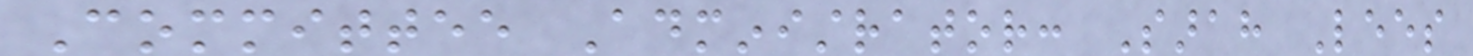Committee Administrator: Sarah Lees
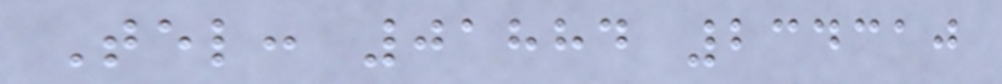Tel: 01884 234310
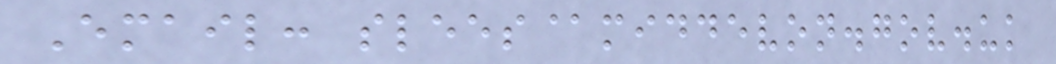Email: slees@middevon.gov.uk
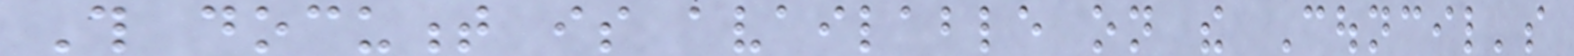This document is available on the Council's
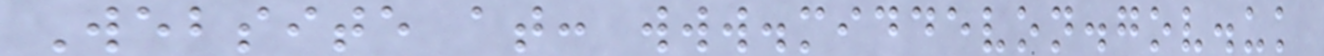Website at: www.middevon.gov.uk
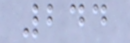244
